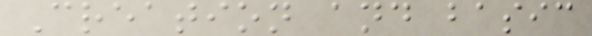Creation and basic
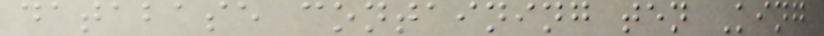database containing ten King
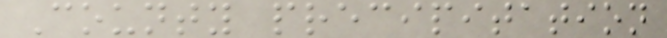County precipitation
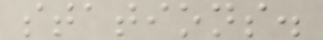stations.
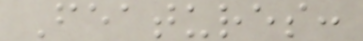Features:
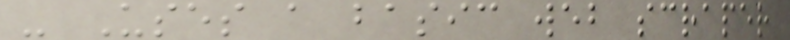- Uses a basic web scraper
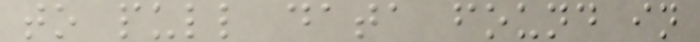to pull data found in
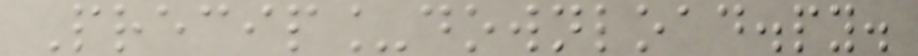Precip_download.py.
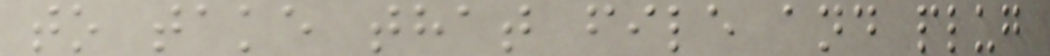to take that file and plug
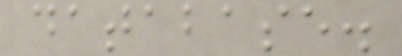database.
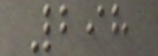298
